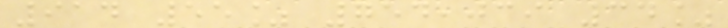914 55% 754,039 34%
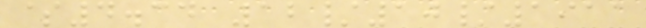$4.34 12/10/1911
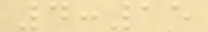4:15
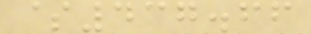$437.66
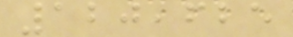120,625
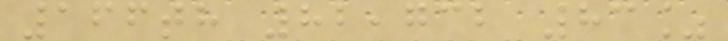166th 82,732 83%
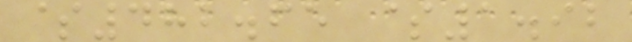$482.65 $1.92
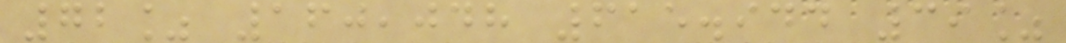72% 160,048 615.944 39%
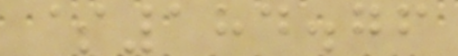$184.76
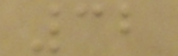32
